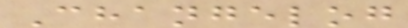Changelog
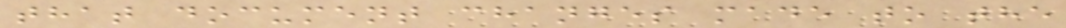that document changes made to the
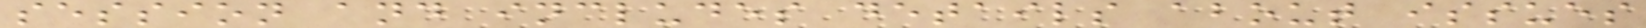session and includes details about issues
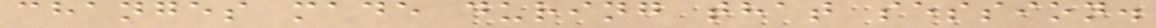changes made during that session.
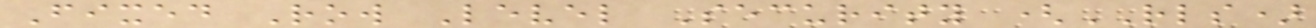Fixed Row Level Security (RLS)
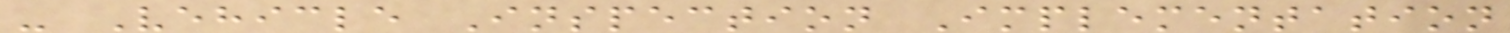- Vehicle Inspection Implementation
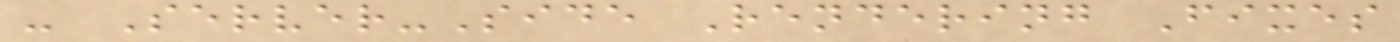- Server-Side Rendering Fixes
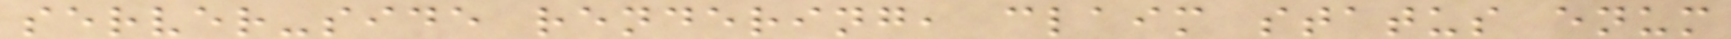server-side rendering, claim status enum
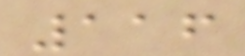116
